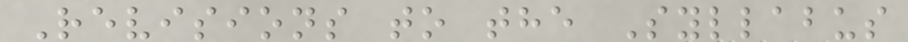Revisions to the Syllabus
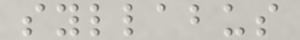syllabus
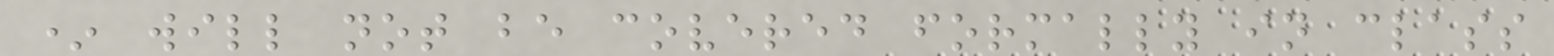* will not be covered formally in class
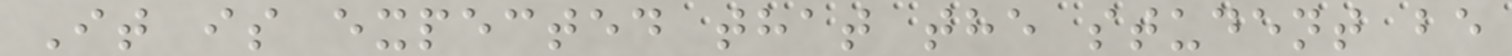It is expected that the student be
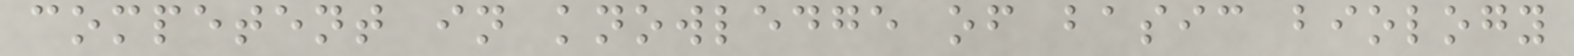competent in knowledge of basic biology
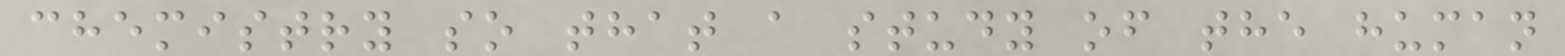chemistry so that a study of the human
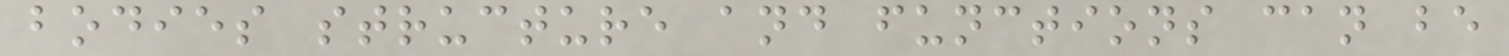bodies structure and functions can be
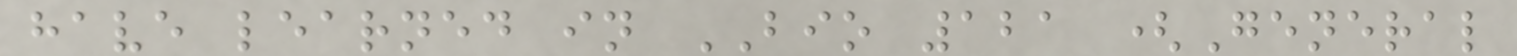have learned in BIO 121 (General
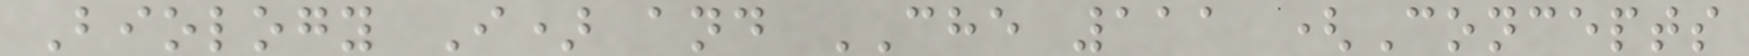Biology I) and CHE 111 (Concepts
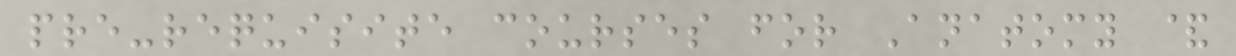pre-requisite courses for Anatomy &
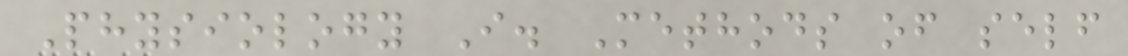Physiology I. Methods of self
